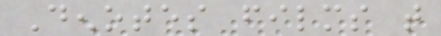Denotes films that
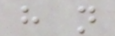have not
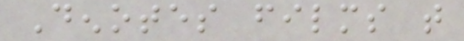Denotes films that
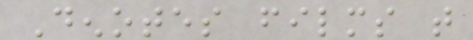Denotes films that
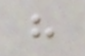have
